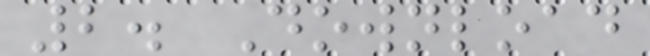2. Download
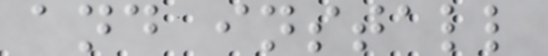and install
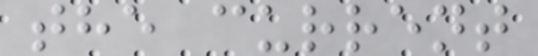the current
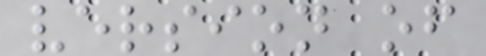version of
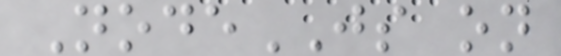NodeJS on
